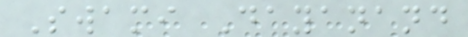Swami Dayanand
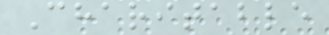Charitable
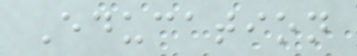Education
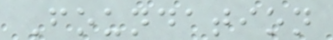Foundation
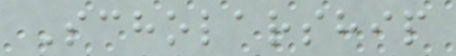Scholarship
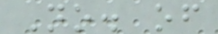No. of
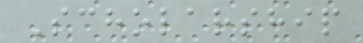Scholarship
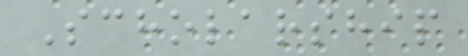Scholarship
